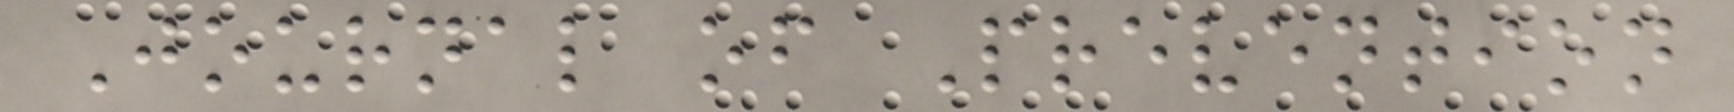Journal of Prevention
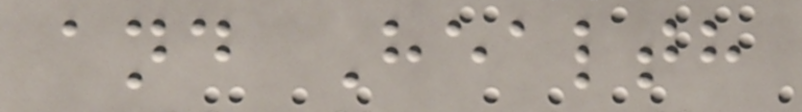and Health
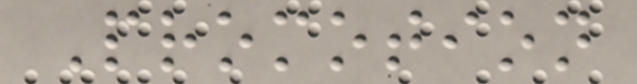Promotion
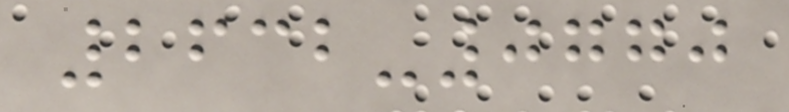2632-0770
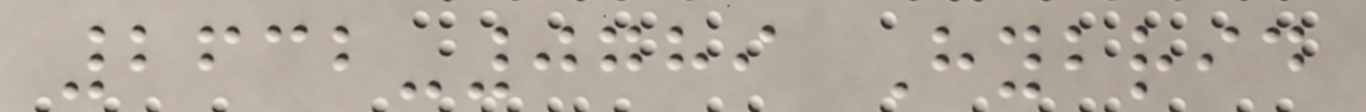2632-0789 Hybrid
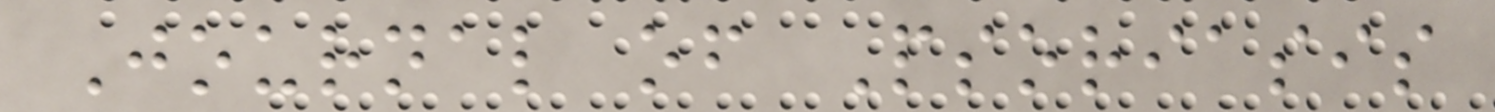Journal of Psoriasis
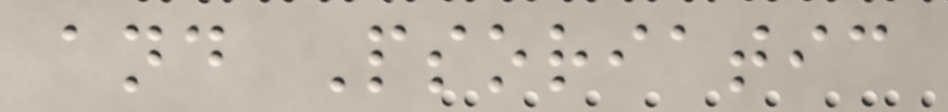and Psoriatic
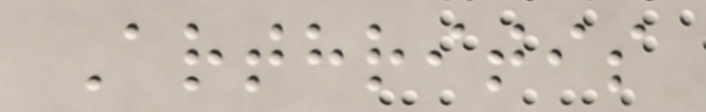Arthritis
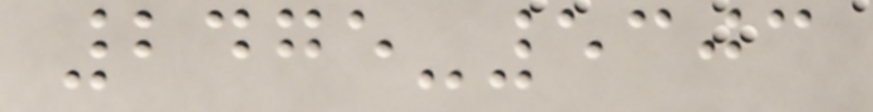2475-5303
